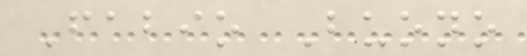Fabio Buono
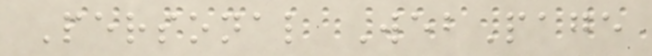Personal WebPage
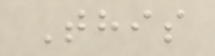This
